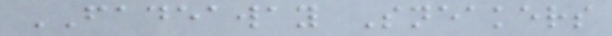FADEAWAY Sneakers
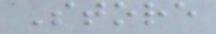Store
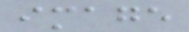image
